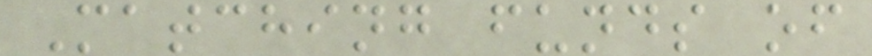Matching funds of
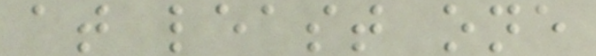at least one
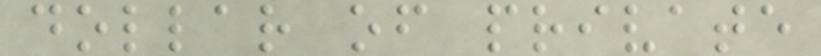dollar of private
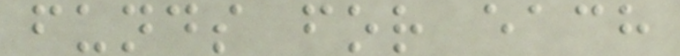funds for each
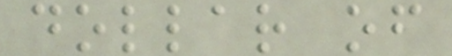dollar of
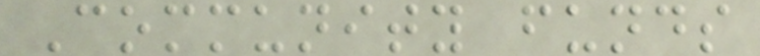Community funds
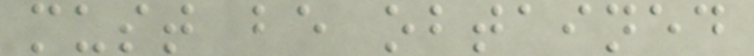must be obtained
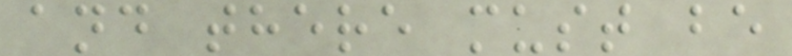and there must be
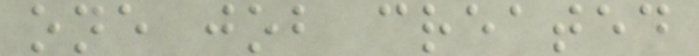one job created
